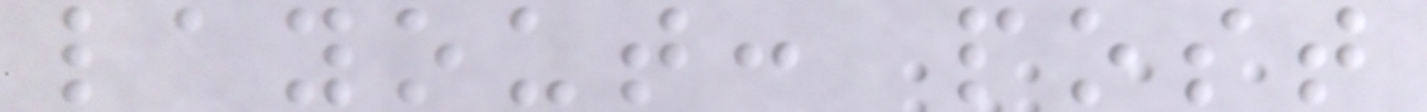layout: post
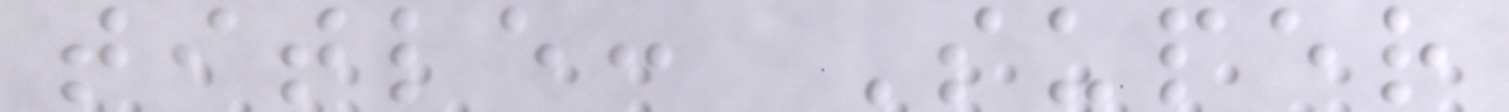title: Super
